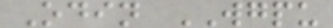Odin WGPU
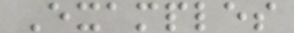Examples
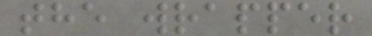the wrapper
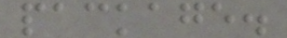package.
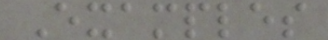Examples
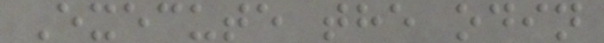Execute the odin
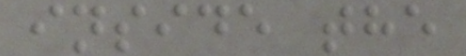inside the
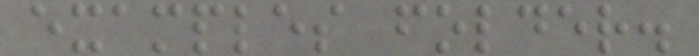examples folder.
